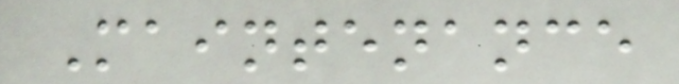Maintenance
